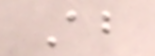About
